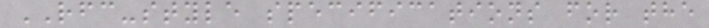RFC-style specifications for the
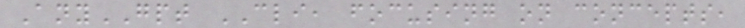AnyGPT CLI, focusing on concepts,
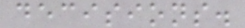decisions.
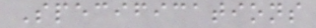Specifications
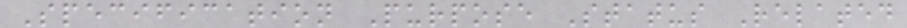Specification Purpose Status Related
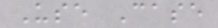Use Case
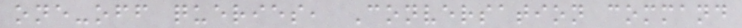one-off queries, Conversation command
